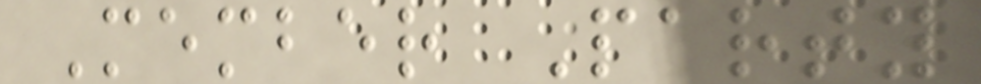Member Party
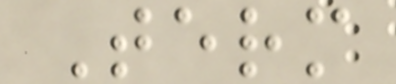Term
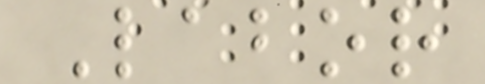Labor
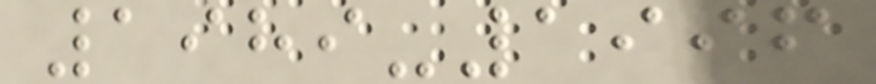1989-1996
